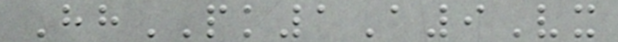HhPK1A9Vx
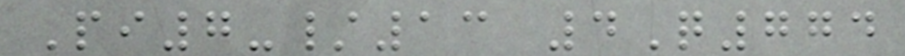Pi7-/13 4Q774
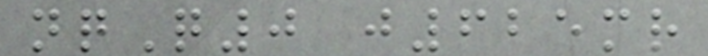nqQ0 j625mr
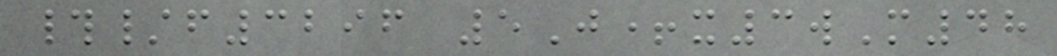#/f3296 5J+x3wM48
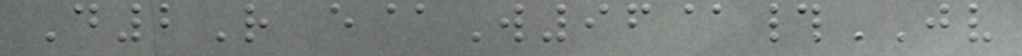D2R e@W96@#JV
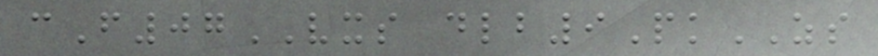cF07VXS dlb9PkZS
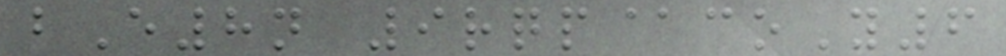bE8n 9rqp@coY6
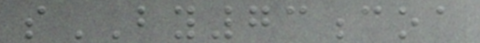sBY73coa
